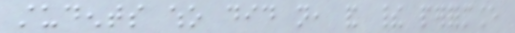students who did not, and their performance
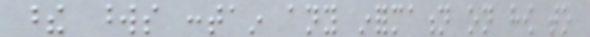these words contain any information on how to
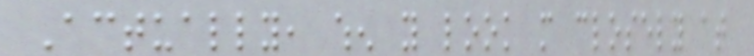Actually, when you look more closely at
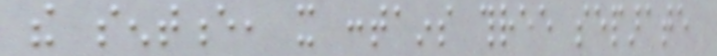the sentence, it contains three separate
